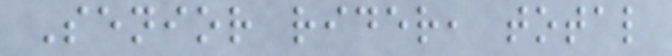Senior rider, total
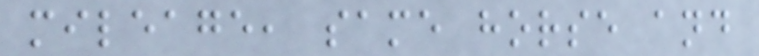mileage, same horse and
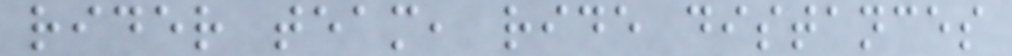rider team, ride distances
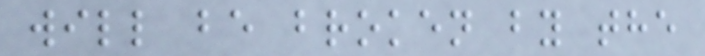will be broken by the
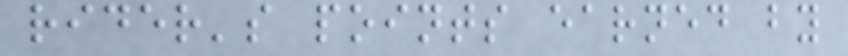rider's points earned by
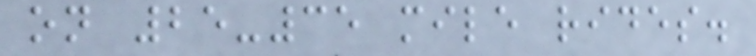on 25-35 mile rides.
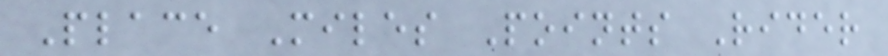Place Miles Points Rider
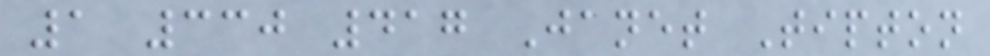1 330 417 Janet Tipton
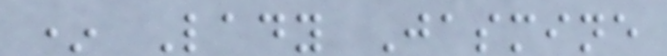* Lady Jasmine
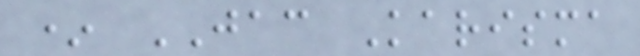* JAC Karisma
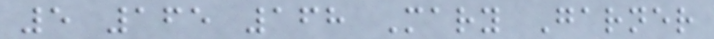5 165 168 Mary Garner
